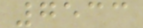7533
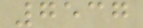7537
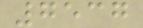7537
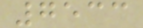7533
